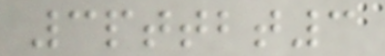3pttbt3
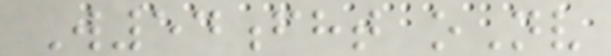W54fht oNv
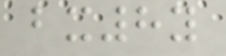bx8y
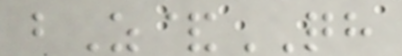bZ&QH
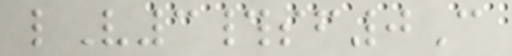lV3#sf0C
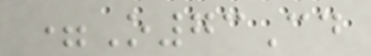=O73Cd
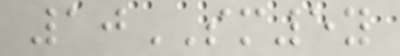10SM5y
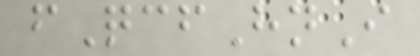fQcfHnI
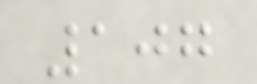107
